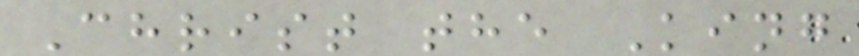Christ the King
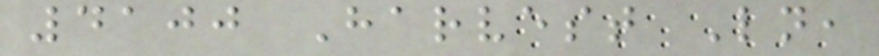4100 Harvest Ln,
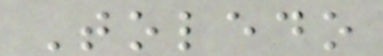Toledo
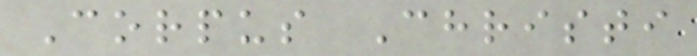Corpus Christi
